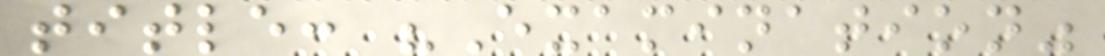title: "Examination"
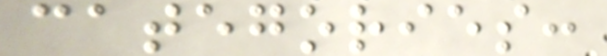categories:
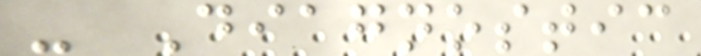- Diagnostic
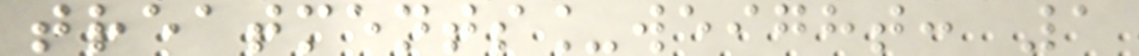treatments_weight: 1
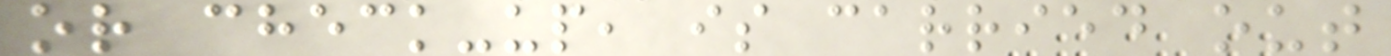or check-up, is carried out
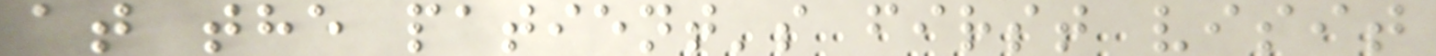at the patient's first visit
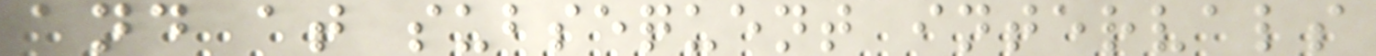and at subsequent intervals
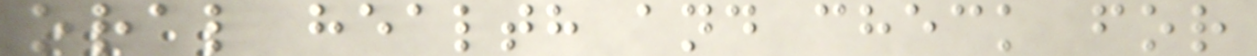oral health and check for
